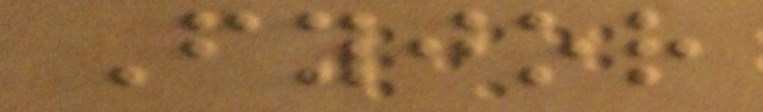Fyjor
